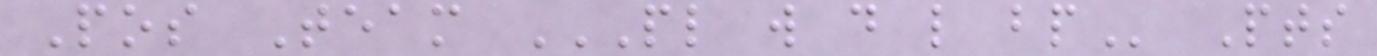Pos Team PL W D L BP Pts
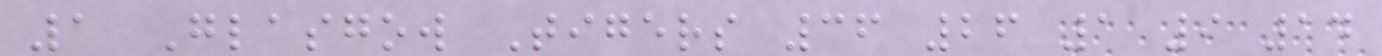1 Glasgow Tigers 36 26 1 9 14
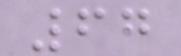67
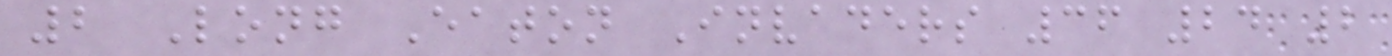2 Long Eaton Invaders 36 24 2
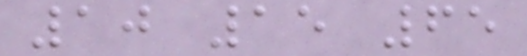10 15 65
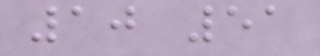10 51
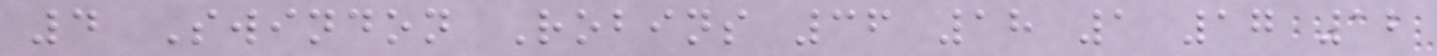4 Swindon Robins 36 18 1 17 12
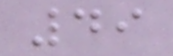49
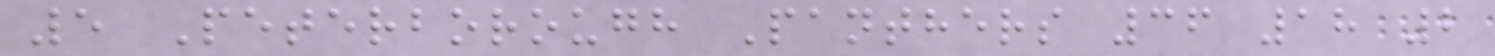5 Peterborough Panthers 36 18 2
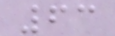63
